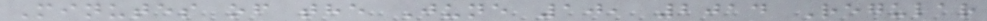Minutes of the June 10, 2014 Regular
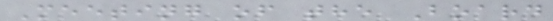Meeting of the Board
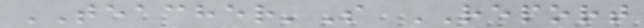TEACHER'S REPORT
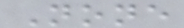None
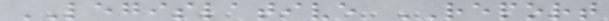LEGISLATIVE REPORT
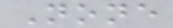None
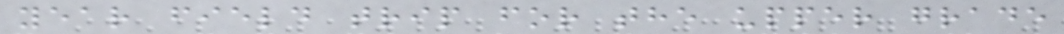year field trip for the upper grade
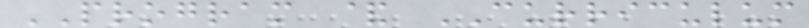PROGRAM & CURRICULUM
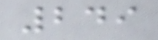249
